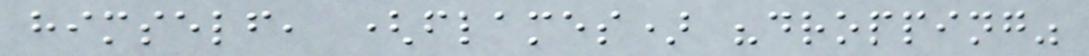himself, (flames) "dropping"
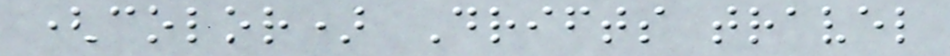(color) Drifts travel
